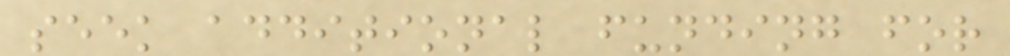seek additional funding for
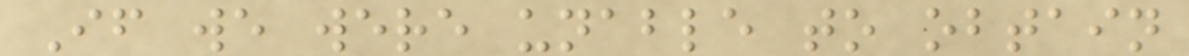If we were unable to obtain
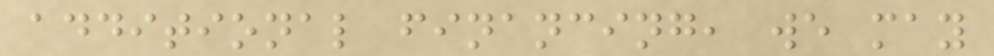additional financing, we may
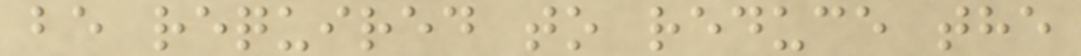be required to reduce the
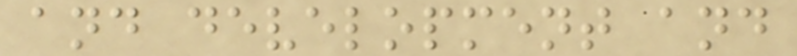and development and
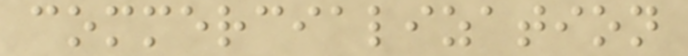commercialization
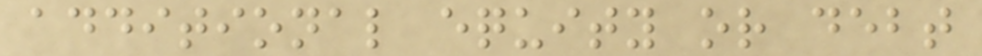additional equity or debt
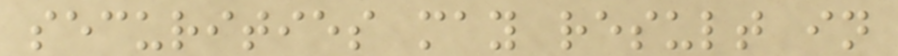securities may result in
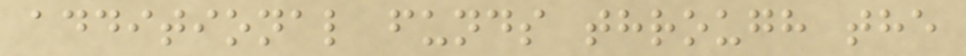additional funds through the
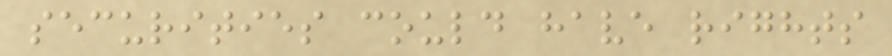securities could have rights
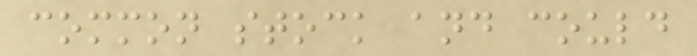common stock and could
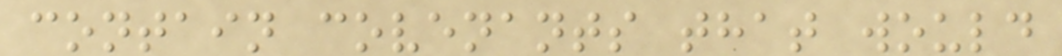contain covenants that would
